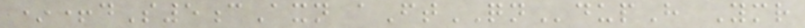*+dS5cAxn aFtQNdupH Ymr
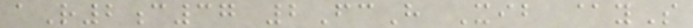aR2c37 2FcH Xib @yS
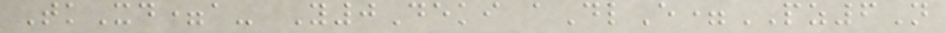TkXd=a- Y0Deki aDlE=PZ6N
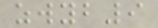zwyb9
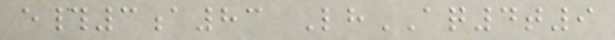e#3a83 LhAQ4t9
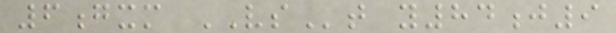6gxm VSt y84j9
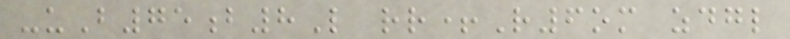-uB75b8L rr+R6om zdgl
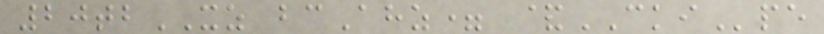20tbXZ bcAhz= &CKIpe
